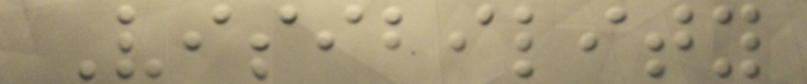Visibility
